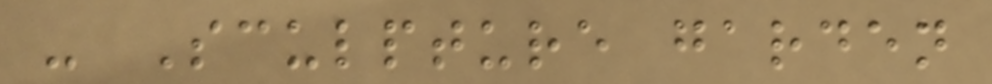- Sculpture garden
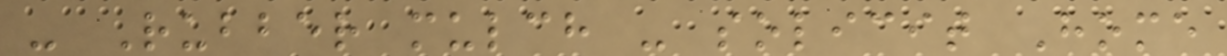- Rubber mulch - solicit Home
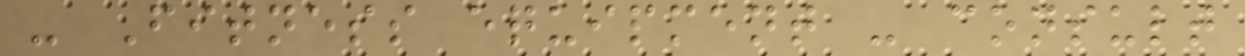- Fitness equipment - consult
